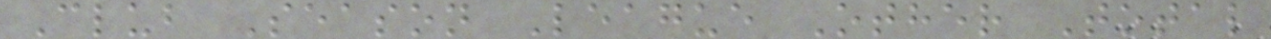Club Season League Other Total
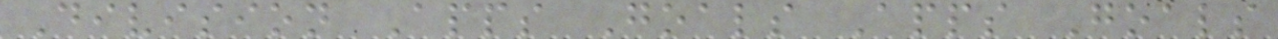Division Apps Goals Apps Goals
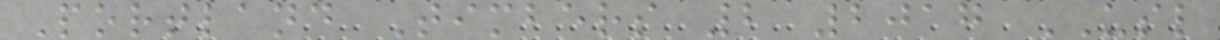Portland Timbers 2 2017 USL
